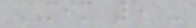MIM 5 -
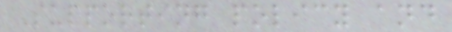Supporting policy and
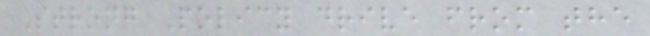Strong Policy drive from the
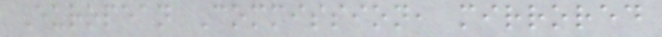European Commission, mirrored
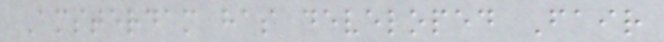Amsterdam has developed Fair
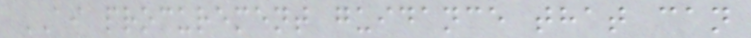AI procurement guidance that can
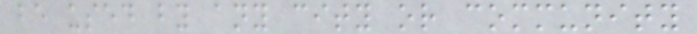be used by any city or community
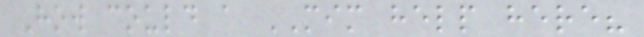How could a MIM help here?
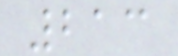213
